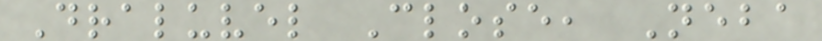Draluvel Close, Neba
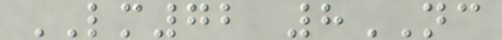LM72 8NC
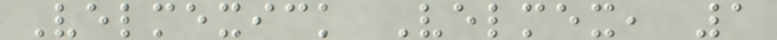Velmexick Velmex, 1
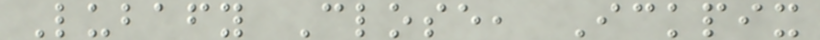Lubafy Close, Ickpix
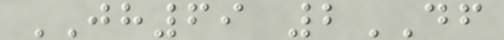JH69 2DF
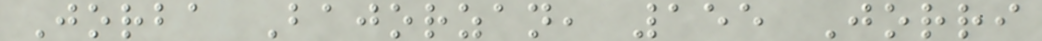Jorba Bajorzan, 155 Jorri
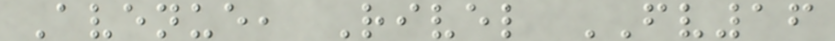Avenue, Rivel FV16
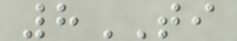8TI
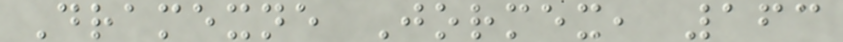Dramexne Jormex, 163
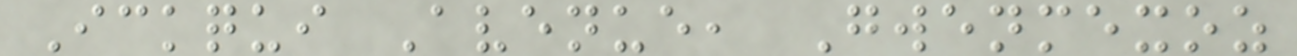Ickqui Avenue, Gwenmexoz
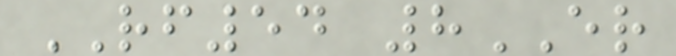RF54 8ER
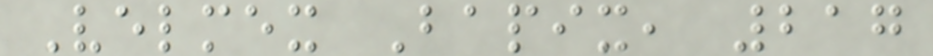Velmex Bapix, 217
